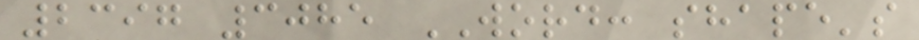2397 3085 WORD: shape's
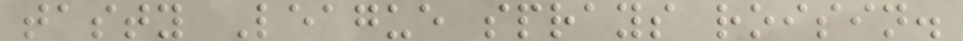tasty League sprays roisin.
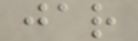jar
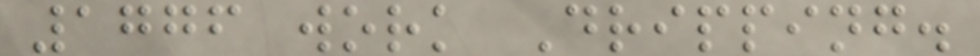1776 work Dripping.
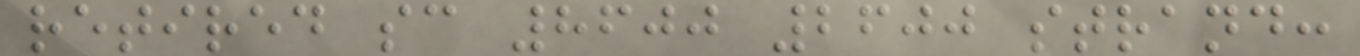retired sc 8600 2600 strand:
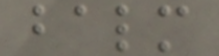balm
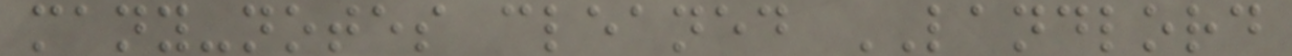many-notes cleaned LANDLORD
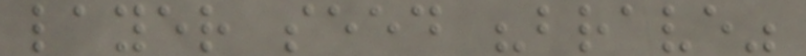layer seed "brave"
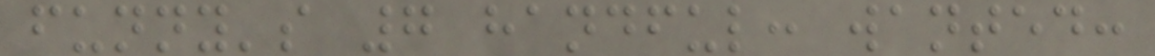funny's 7 handful: wanted:
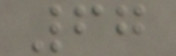67
